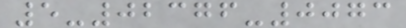5-02376-0073
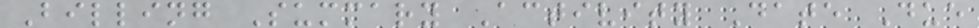Billing Summary Activity Date Due
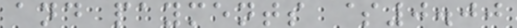and payments $0.00
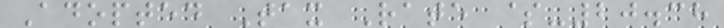Adopted Tax Rate $-20.38
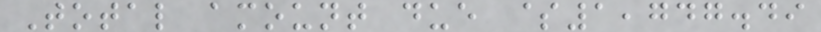Total amount due $1,747.49
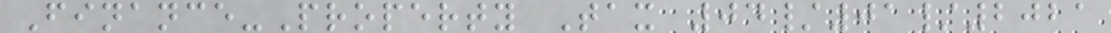Finance-Property Tax 04/01/2021
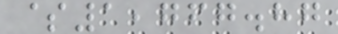$1,767.87
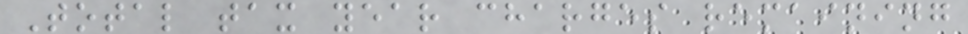Total tax year charges remaining
